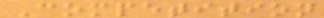Competition
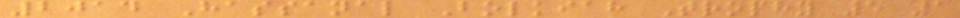2014 Hassanal Bolkiah Trophy 5 1
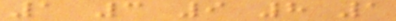1 3 9 8 1
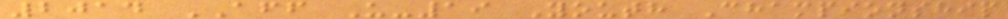2014 AFF U-19 Youth Championship
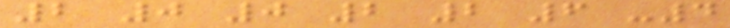2 0 0 2 2 6 -4
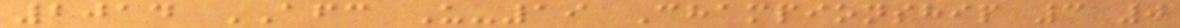2014 AFC U-19 Championship 3 0
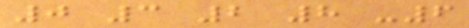0 3 2 8 -6
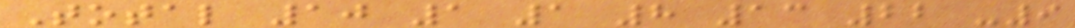Total 10 1 1 8 13 22 -9
